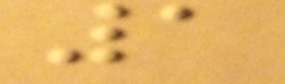1
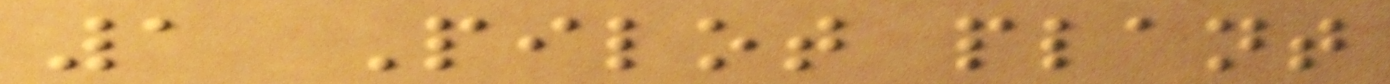1 Pilot plant
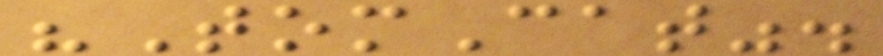"TomCat".
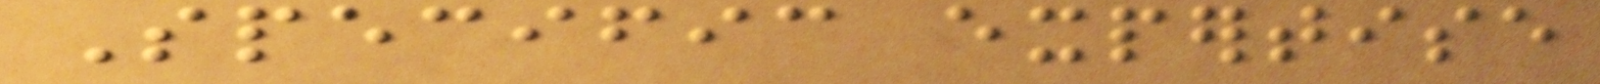Specific expertise
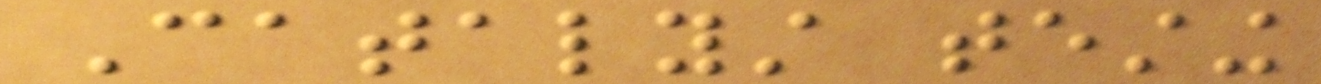Catalyst testing
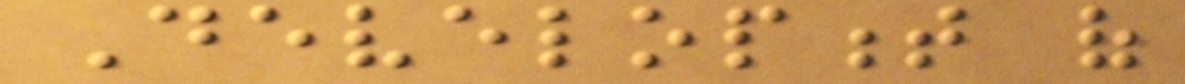Development of
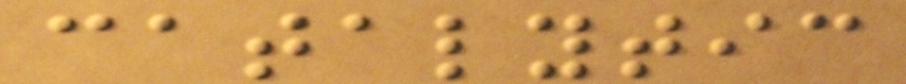catalytic
